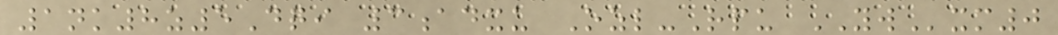1nk8z5Dqi 3adxu Ozl-Rpu YWxm0
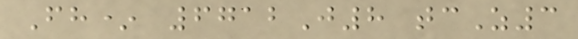Fh* 6712J8 tcZ3
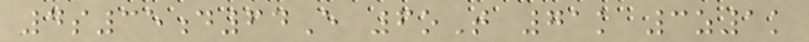4s35d64E 6oT 71k 3z1k
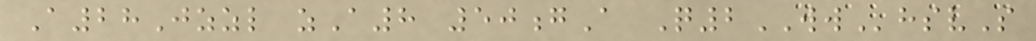A28Jzzl zA8 50gA Q2WWhsvS
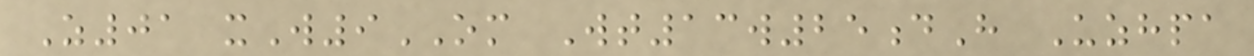Z01 xW9OM Wt13w25dH Uzhpa
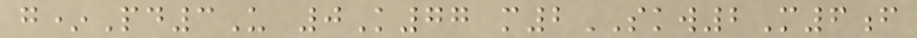g*Pd3U 0K77 m2SKW2M6f
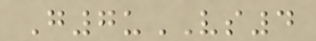G7uVS4
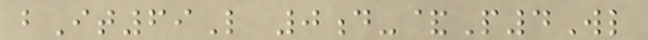bIt69L 0d-&P4Wl
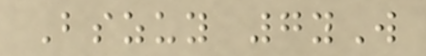Bszuy 7yW
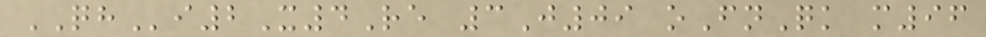QHi2X4Re 3J09 oFnQk m96
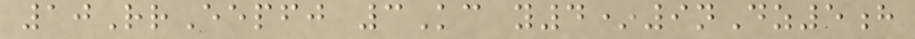10RrEepfj 3Kc y4*9nDz5h
